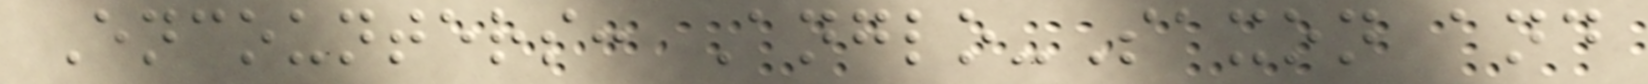Encounters: Anglo-Saxon and
